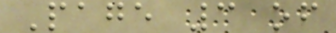Page 3 of
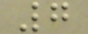7
